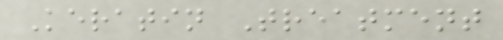Keratin Treatment
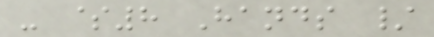- $8 Hands /
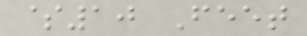$10 Feet
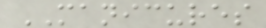MANICURES
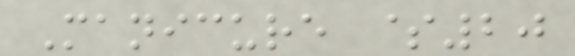Manicure $20
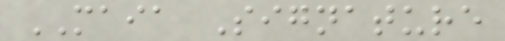MAIA Signature
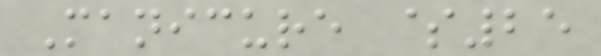Manicure $25
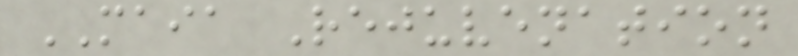MAIA Rejuvenation
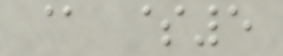@ $5
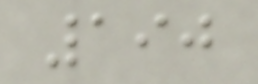190
